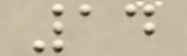14
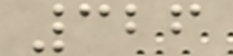326
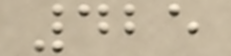425
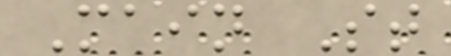Main St
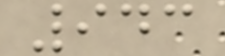943
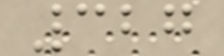327
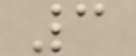3
